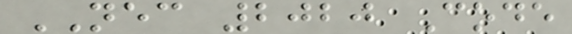NEC 2020 Code
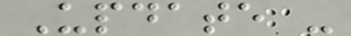Update -
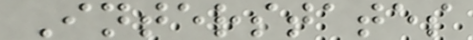Interstates
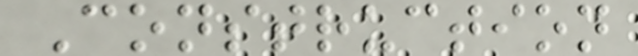Construction
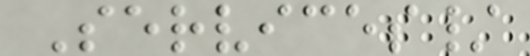Services/
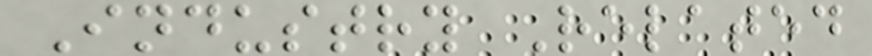Industry Related
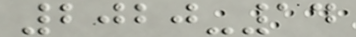2020-14
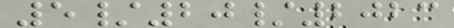5/20/2023
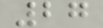27
